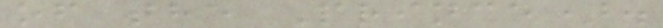of the Prince).
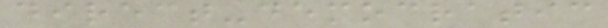direct-democratic
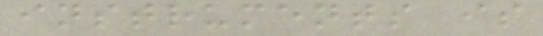instruments is
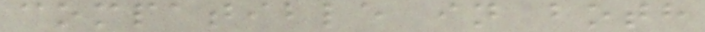compatible in both
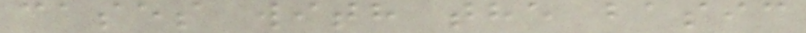cases with the basic
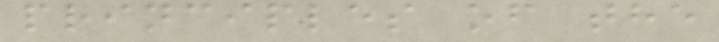principles of the
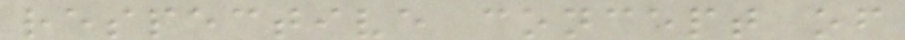respective concept of
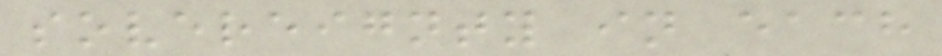sovereignty in each
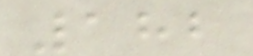182
